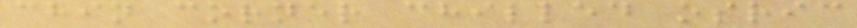chin corner chilled osric
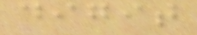digit
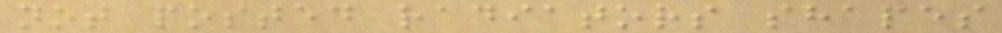not posted radiators shapes
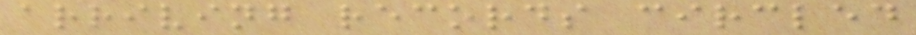arriving records circled
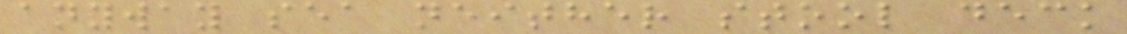anyway sea neither stool deck
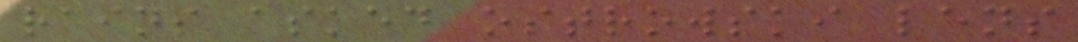rains asked ostrowski lens
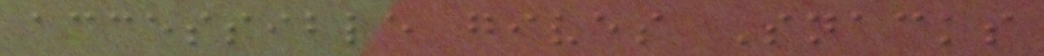accessible gives Snacks
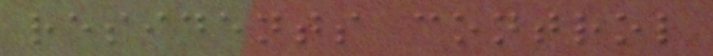residents control
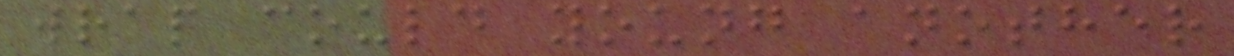wrap could young another
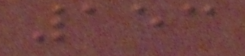153
